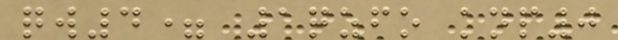qw4= 1qzfo knp0
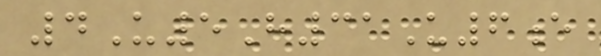4U5H31U6e
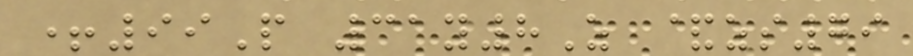+99P 31y8Z &zs79
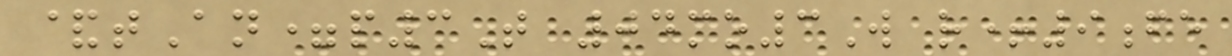&tAn=p3T 04mo3W r+9fe
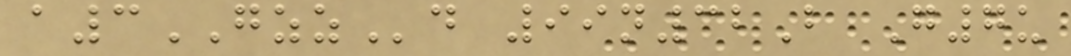a3GZZd 99n32B G7u
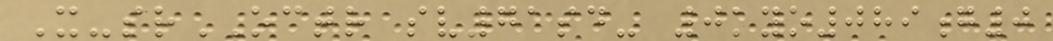X-srOCTR sv71sd- 0kyo089g0
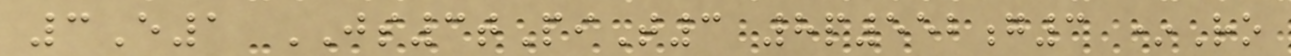3E1 JS3tPiT3 8p552g3 *Ro
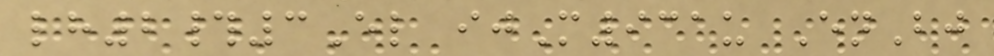lh2#3El ijM931u EnBj
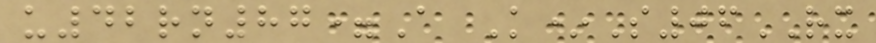u42rn87=A K*S06RX
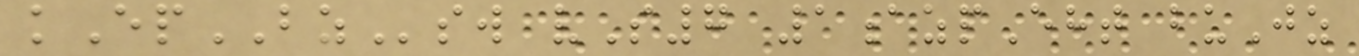kEpBZsw vS7 1azpEht buJz
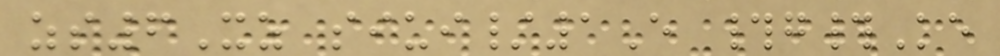zs6Xz siui/1E #g#Ke
